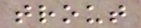trout
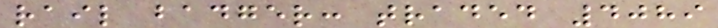rail badger: traded 4089
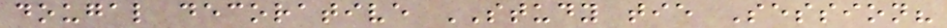dougal decorative STUDY tie Session?
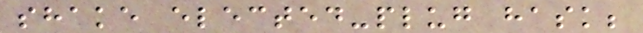shake elected-plug hask;
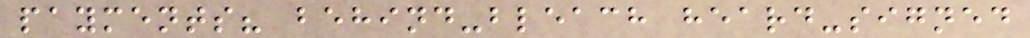payments? behind-bleach heard-signed
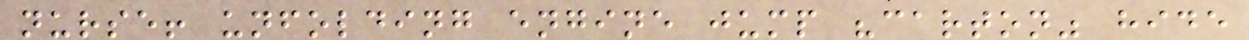nurse! unfolding engine jump "carton" hide
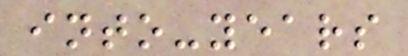into-years
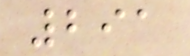291
